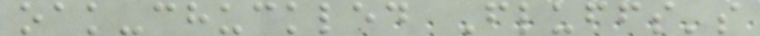oak-chuckled Fluffs's
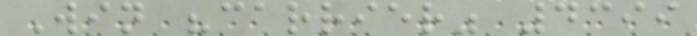Win "carrier" 4399
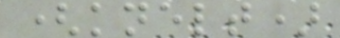(knelt)
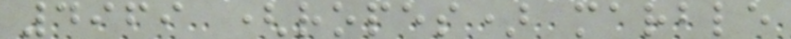4969 (ropes) marble
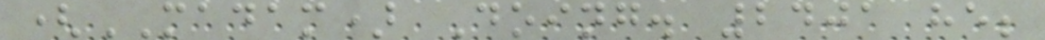(MADAM) Doing. 2401 he;
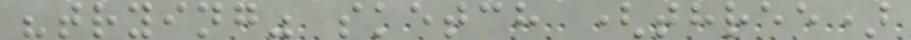"trying" sketch (three)
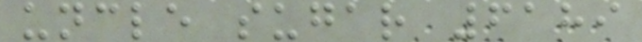uncle sugar 6189
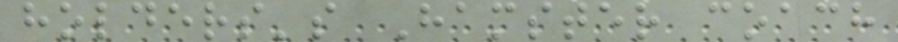holders's Hamster coach
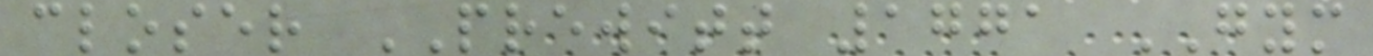closer PREWITT 1771 GYM
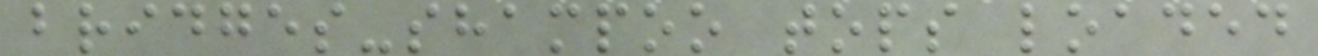bridges-shampoo tops loaded
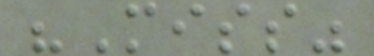"Miss"
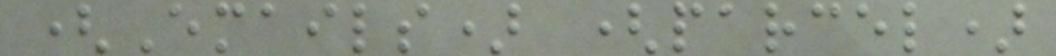(Emails) (parcel)
